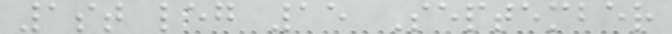1st leg 15 September
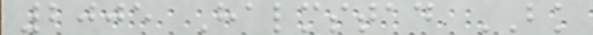2005 Halmstad BK
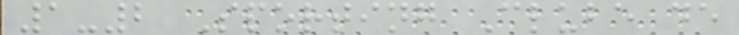1-2 Sporting Clube de
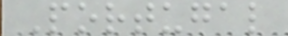Portugal
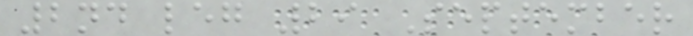2nd leg 29 September
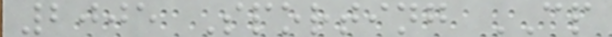2005 Sporting CP
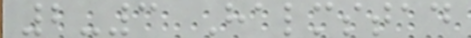2-3 Halmstad
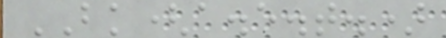BK(a.e.t.)
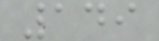149
